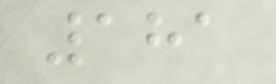181
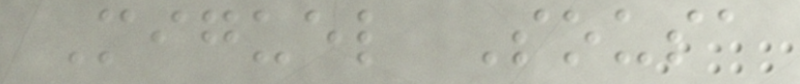Miguel Sousa
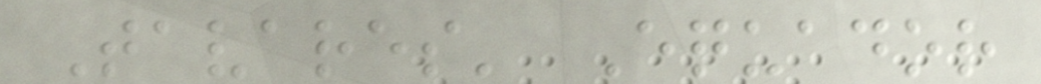Tavares' Equador
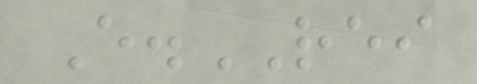E.REI
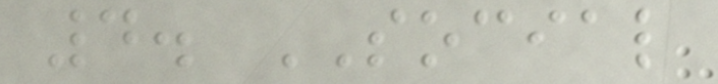4. SOCIAL
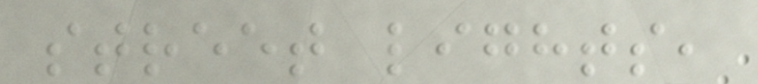street lights,
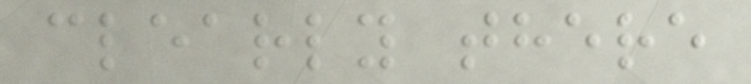clearly there
